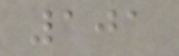101
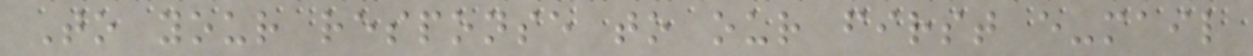To your response to our first e-mail
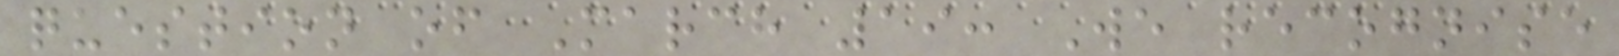question of March 19: We recognise
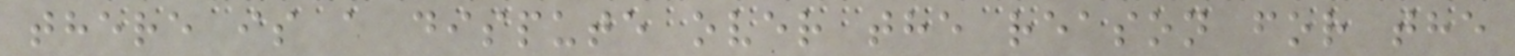there is a dispute over the reason for the
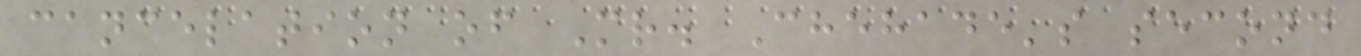cancelation of Mr. Chehade's second
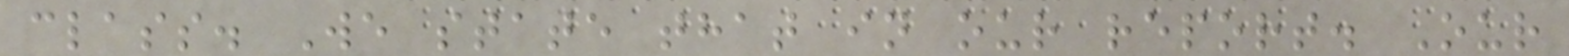class. We state that in our report. Our
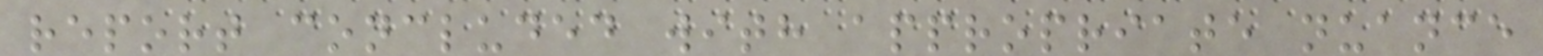report concluded with appropriate nuance
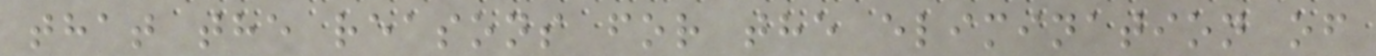that the reasons for the elimination of
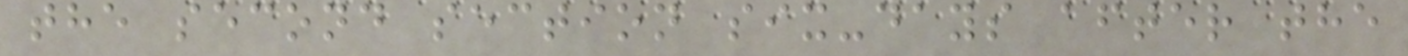the second section six-days after the
